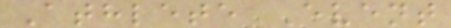Athlete Event
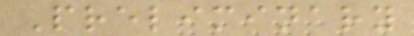Preliminary
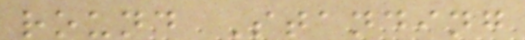round Standing
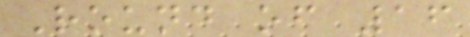Round of 16
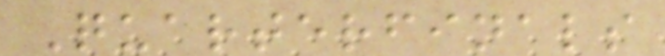Quarterfinals
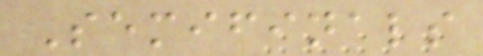Semifinals
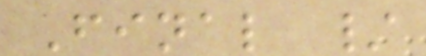Final /
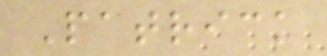Patrick
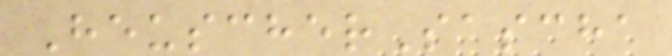HeuscherSascha
